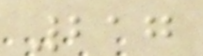217
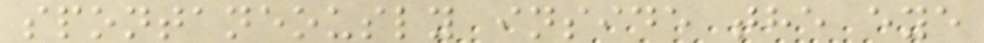spontaneously inside the eye
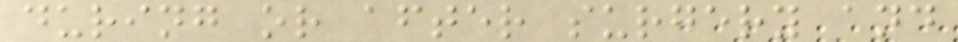during or after surgery and
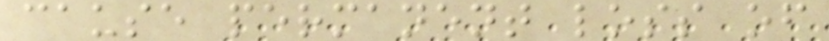cause permanent loss of
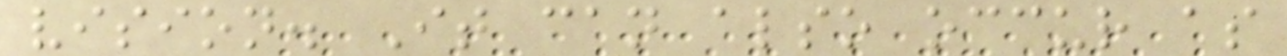vision. It can also occur as
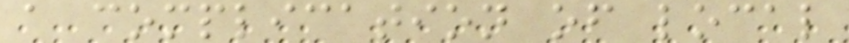a complication of local
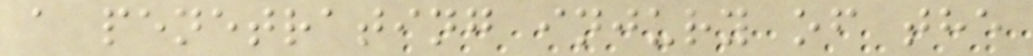a penetrating injury of the
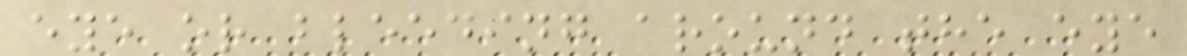eye or bleeding around the eye
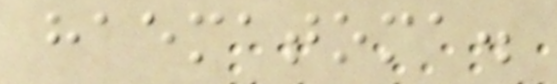haematoma.
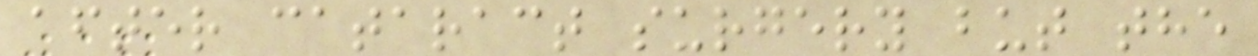after cataract surgery but the
